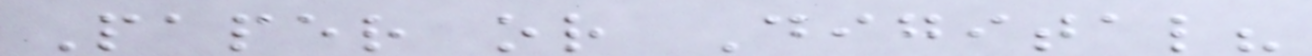Paper or Digital?
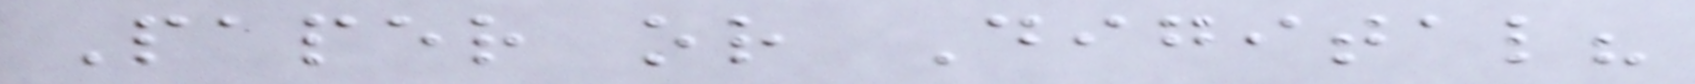Paper or Digital?
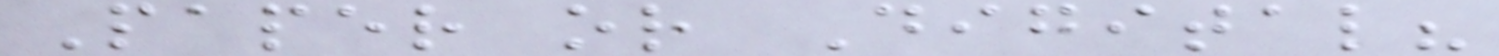Paper or Digital?
